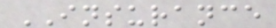INSURANCE
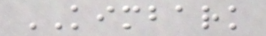KIMBARK
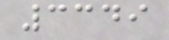3349
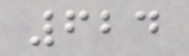624
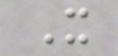X
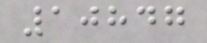10847
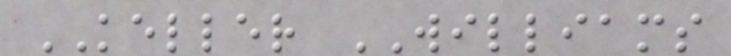KELLER WILLIAMS
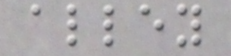alley
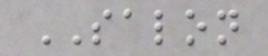SALON
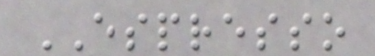ESPRESSO
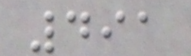491
